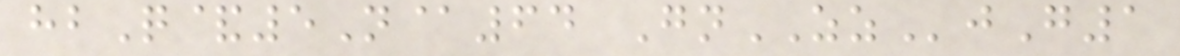hbQ&5N@64 GnZZjG1
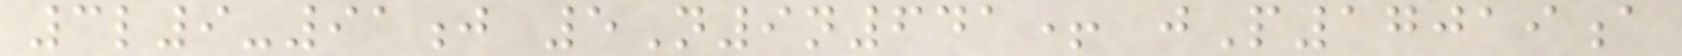3l9-91j 5N9n641+ jP17019a
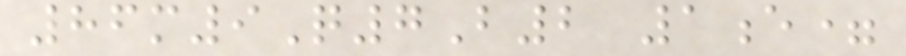86m9Q7B2 1e=
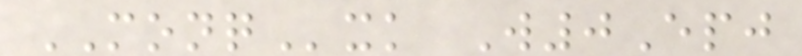MONQxk W0Epj
